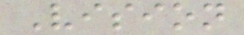Vision
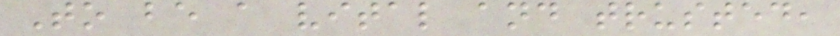To be a vital and trusted,
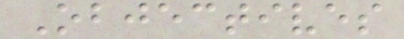Objectives
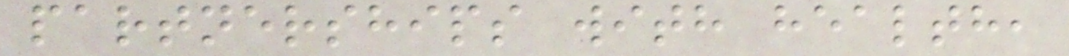partnerships with health,
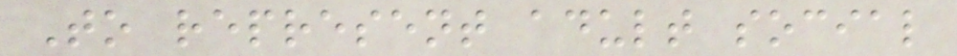To represent adult social
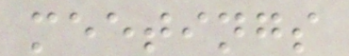meetings
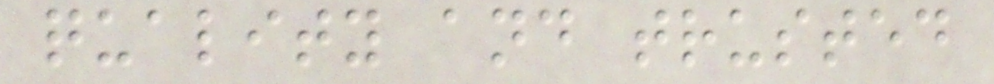quality and trusted
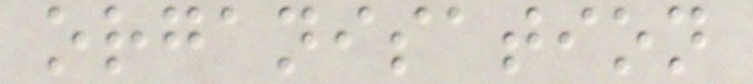organisation
